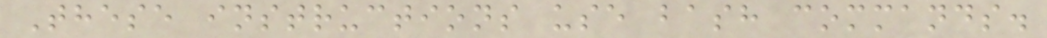These instructions use bash commands.
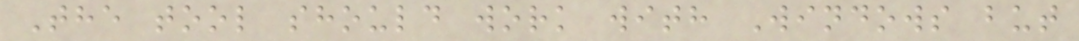The tool should work with Windows but
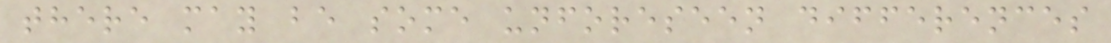there may be some unforeseen differences
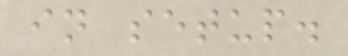in setup.
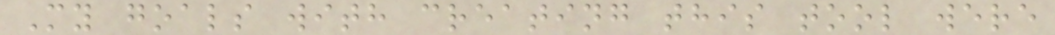My goals with creating this tool were
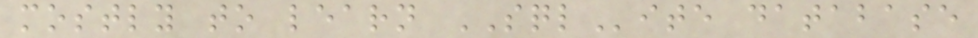mostly to learn SQLite database
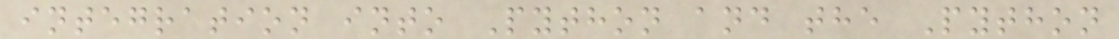integration into Python and the Python
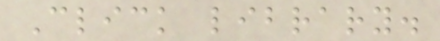Click library.
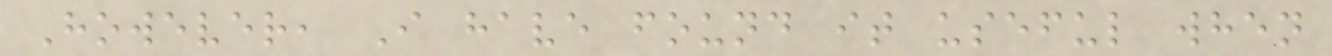However, I have found it useful when
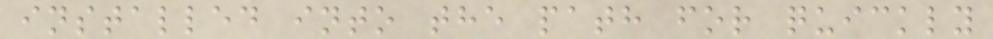installed into the path for quickly
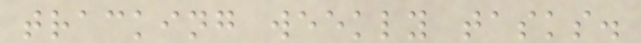tracking weekly tasks.
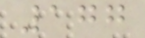177
